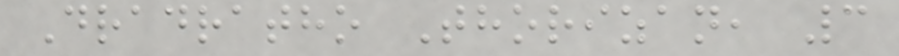Dradratho Thorizan, 3
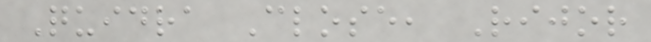Quidra Close, Rijor
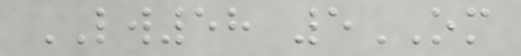LW58 5OM
